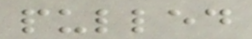pulled
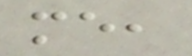me,
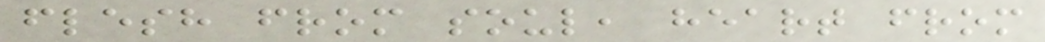flesh from soul, heart from
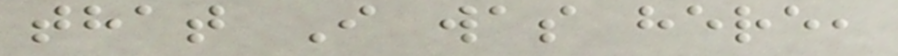that I was here,
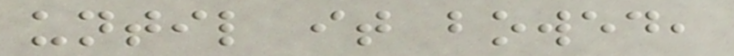until it bowed,
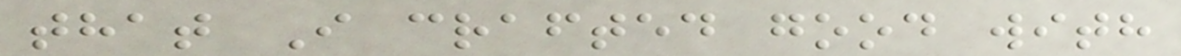that I crafted good with
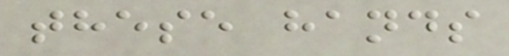these hands
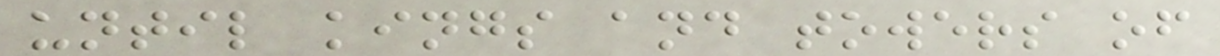until kings and towers of
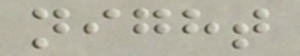night
